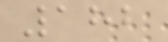182
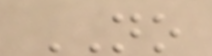NO
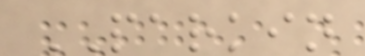PARKIN
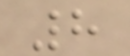8
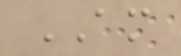AM
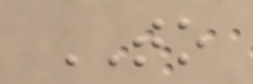TO
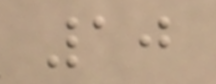10
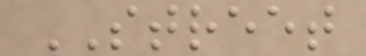STREET
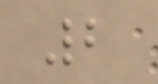2
